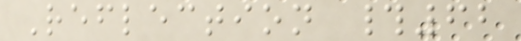Reflection #62
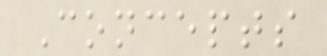Concepts
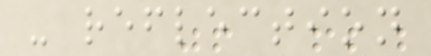- reflection
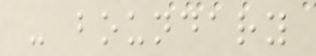- boundary
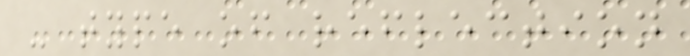- type of reflection
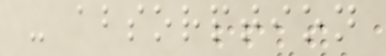- absorption
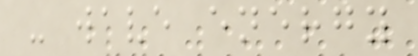- wave energy
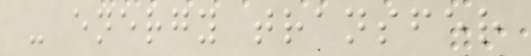- energy transfer
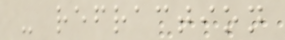- refraction
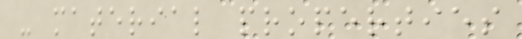- material properties
